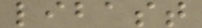libast
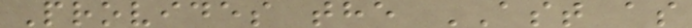Provides the AST as
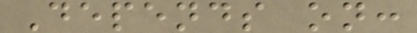Depends on:
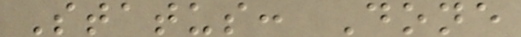Status: Done
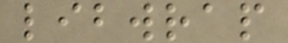libwrap
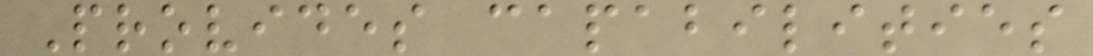Provides capabilities
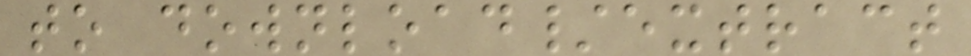to download/extract
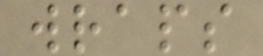wraps
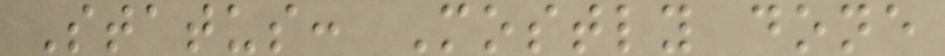Status: Mostly done
